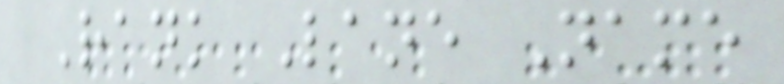Rank Lane Name
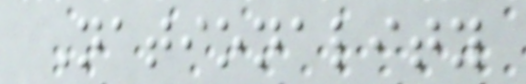Nationality
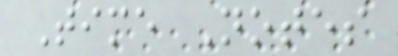Time Notes
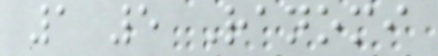1 5 Ranomi
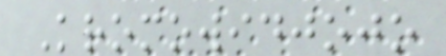Kromowidjojo
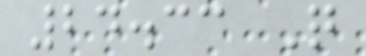24.33 Q
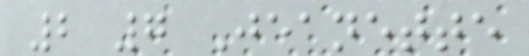2 7 Jeanette
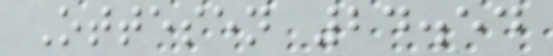Ottesen 24.54
